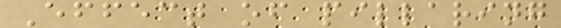Effect of pillaring
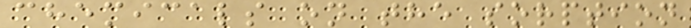chemicals on the sorption
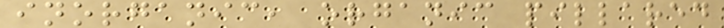inorganic, organic pillared
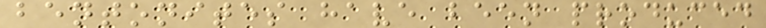bentonites have been produced
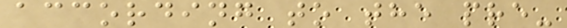according to the pre-
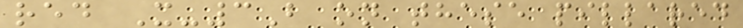red X-3B on these pillared
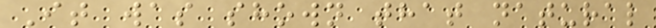It was shown that natural
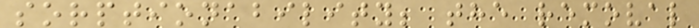sorptionability; the removal
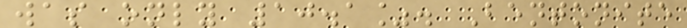was only 10.1%. Bentonite
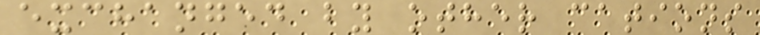exchanged by other cations
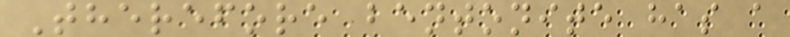Therefore bentonite has a
